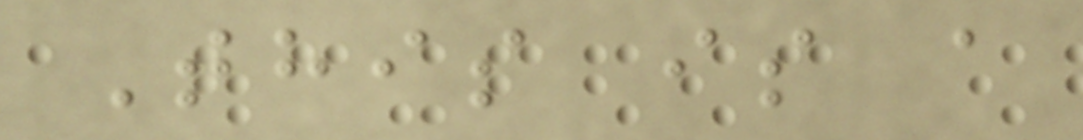This is a
